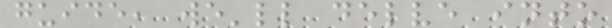guide, we'll delve into
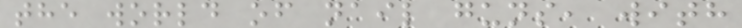the world of nail guns, with
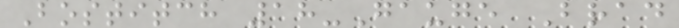Bostitch 18-Gauge Brad
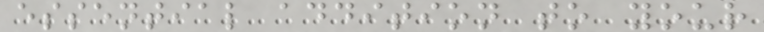essential addition to your
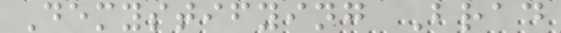Demystifying Brad
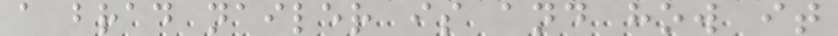a brad nailer is and how it
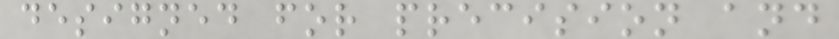designed for precision and
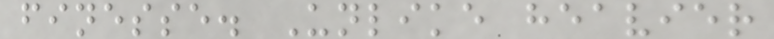finesse. Unlike heavier
